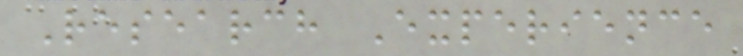Research Experience
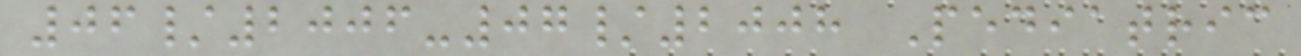06/2006-07/2008 Pediatric
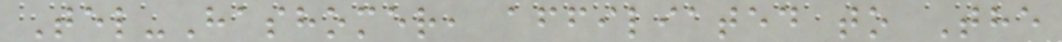Tel-Hashomer, affiliated to The
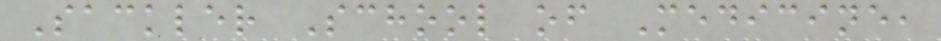Sackler School of Medicine,
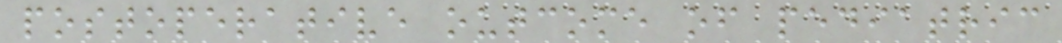postoperative outcome of pediatric
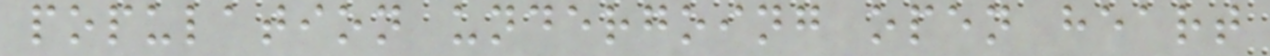population undergoing open heart
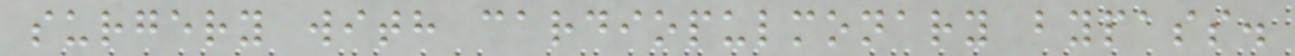surgery with cardiopulmonary bypass.
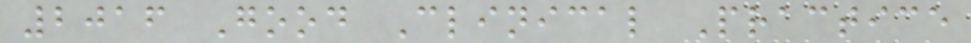2016 Good Clinical Practice
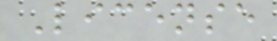License
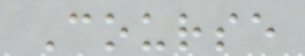Course
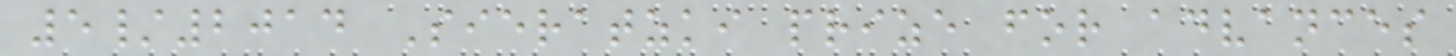5/2014 Sieratzki prize for advances
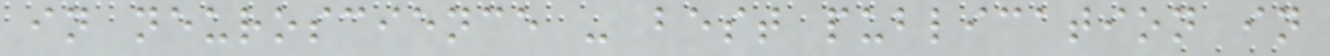in neuroscience - best publication in
